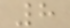8
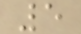5
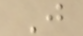J
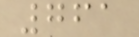761
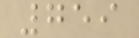759
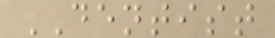DENTIST
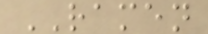RAMEN
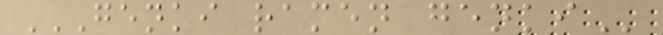GENKI RAMEN GENKI
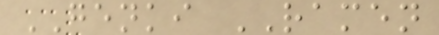GENKI RAMEN
